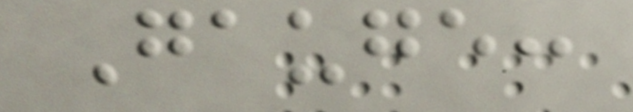Gauge:
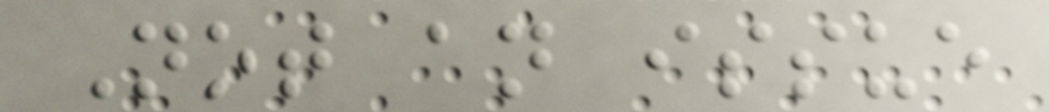Not an issue
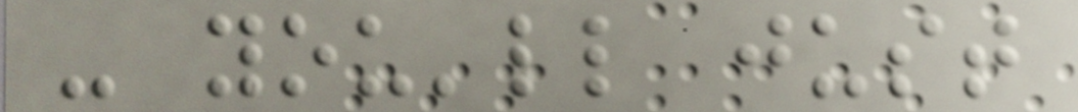- you'll just
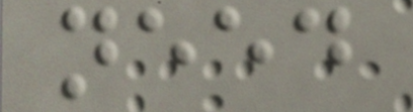need
